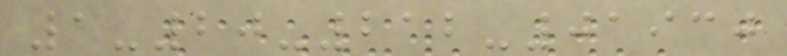1-20-212-01930
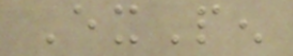ExPen
